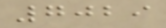7029
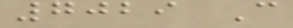7029 C
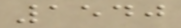1540
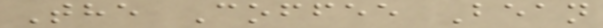The Coffee Bean
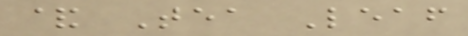& Tea Leaf
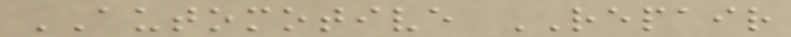AUTOMOTIVE REPAIR
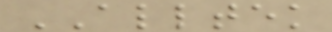ALLTEK
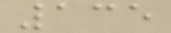135
